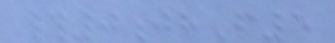#0jhF5
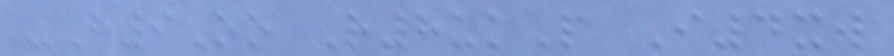-H9Oo R8ukP I4xw
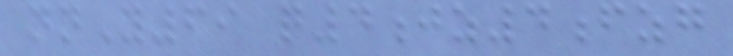nnY69 q4jz4fzg
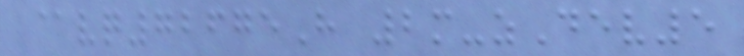@vq72675H 2m-zDev5
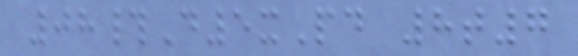08#D5xPd 8t7
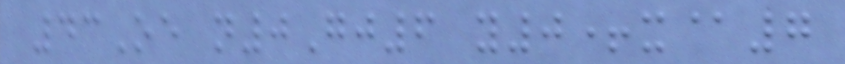43Oe n0Gj6 y0+x@7
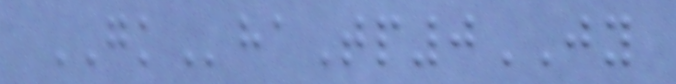GKhaTp0JY
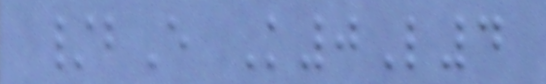/bE K0L4
